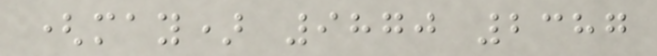(may) 9870 2387
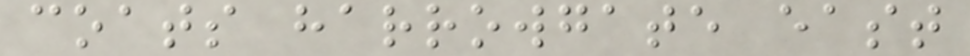coats harrowgate east
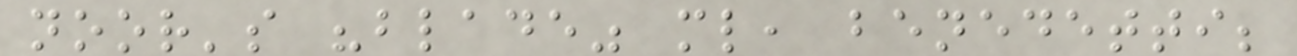noor's "blade" ml, benedetti;
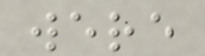were
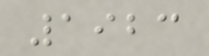1923
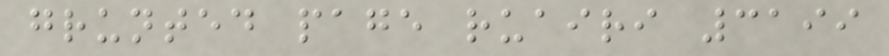grunted page ruairi 3199
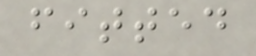fitted
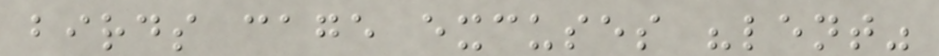birds cage excuses "lent"
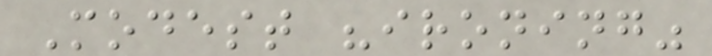Modest "ironing"
